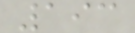193
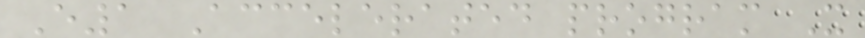E1 Accelerated program X
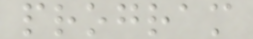program
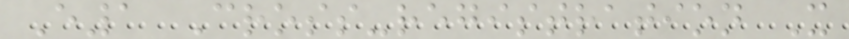E1 Cross-registration X
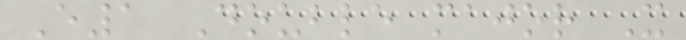E1 Double major X
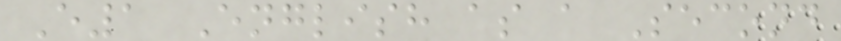E1 English as a Second
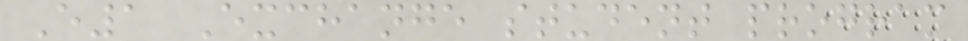E1 Exchange student program
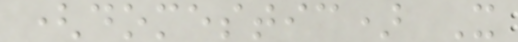(domestic) X
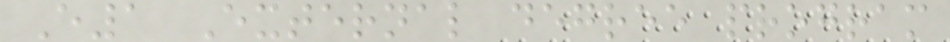E1 External degree program
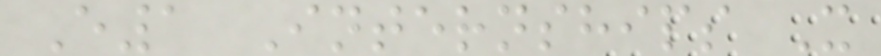E1 Internships X
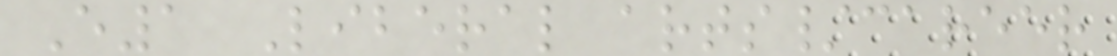E1 Liberal arts/career
